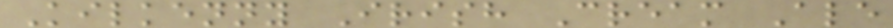Kilkenny Irish Cream Ale
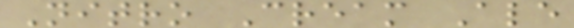Nitro Cream Ale
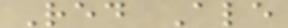Red Ale
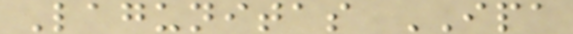Lagunitas IPA
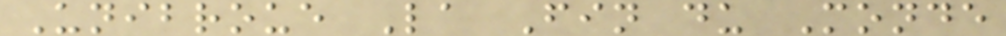Unibroue La Fin du Monde
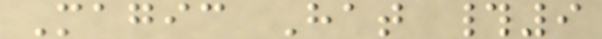Magic Hat #9
